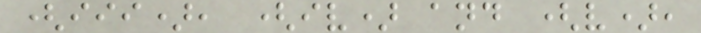(iii), (iv) and (v),
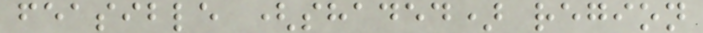feasible (shaded) region
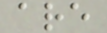are
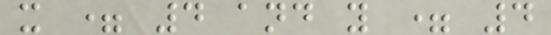x = 4 and y = 4
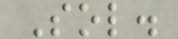Sol.
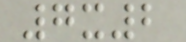7x2
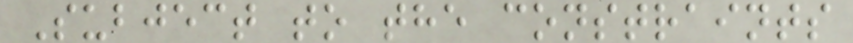Subject to the constraints
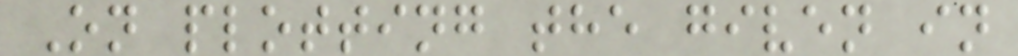On plotting the given in
